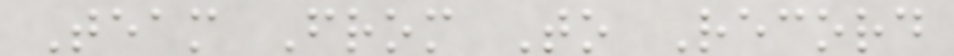Team From To Record
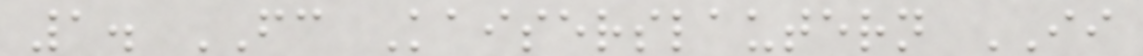1. FC Kaiserslautern II
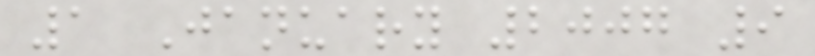1 January 2007 9
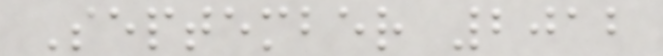September 2012
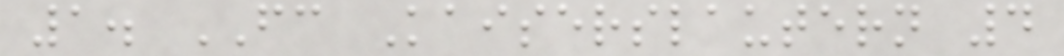1. FC Kaiserslautern 4
